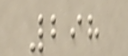298
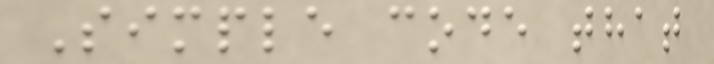Simple code that
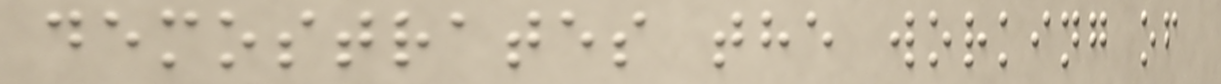demostrates the working of
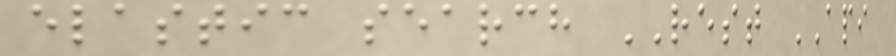elastic search REST API
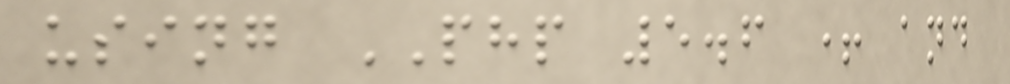using PHP 5.6 + and
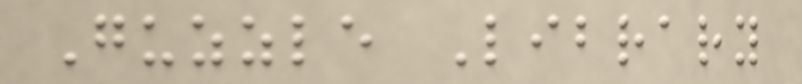Guzzle Library
